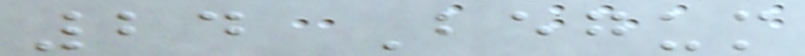24 Begum
